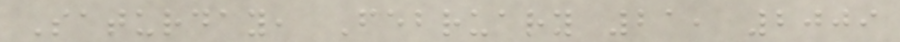Saturday, February 21, 2009
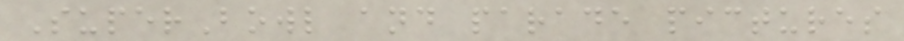SuperBowl and parade pictures
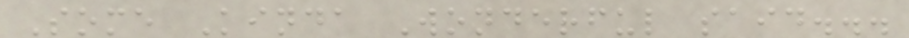Some Kinda Wonderful said...
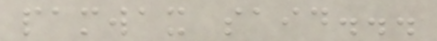pamwax said...
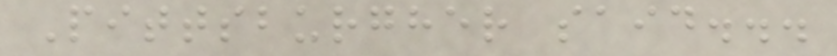Pittsburgher said...
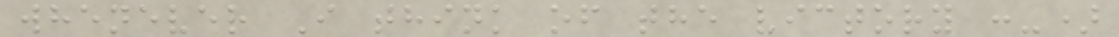whenever I think of the victory :-)
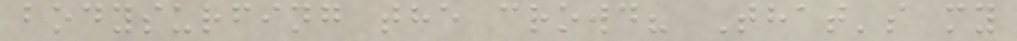bodysurfing the crowd? That's my
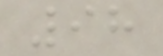98
